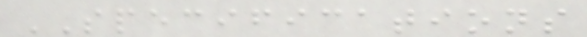SPECIFICATIONS
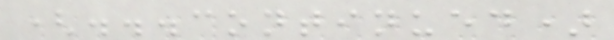(...continued)
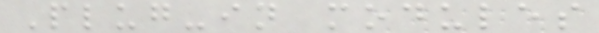Plug-in modules
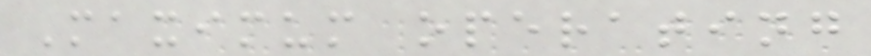Maximum operating
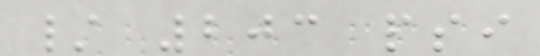/ 203 psi
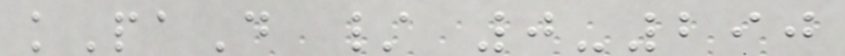kPaD / 0-290
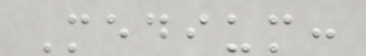Medium:
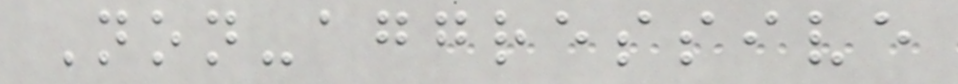Non-aggressive
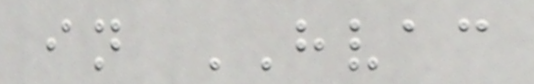in HVAC
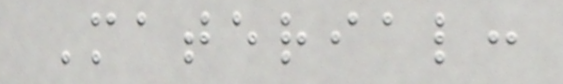Material:
